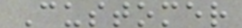Customer
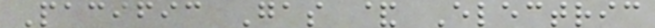Pacific Gas & Electric
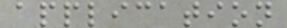application
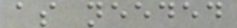as needed
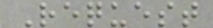Request
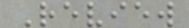Review
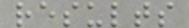results
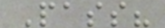Pass?
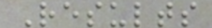Results
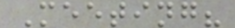Meeting?
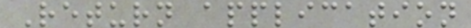Return application
